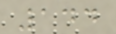144
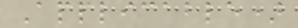Applicable)
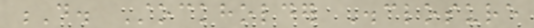D. Stockholder Disclosure
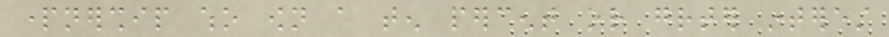partnership who own a ten percent or greater interest
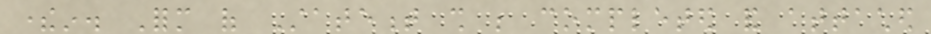therein. Form of Statement shall be completed and attached
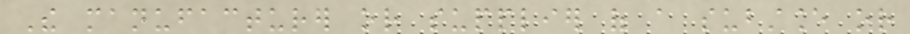The manufacturer or supplier of a substance or
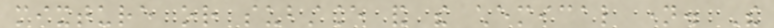mixture or substance and the chemical name. The
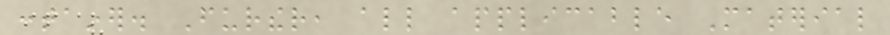container. Further, all applicable Material
